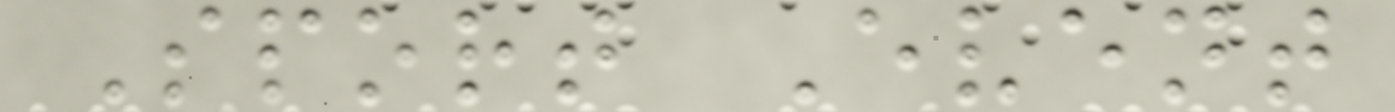Sport Event
